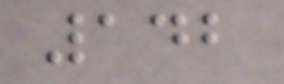142
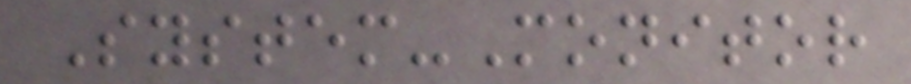System-Monitor
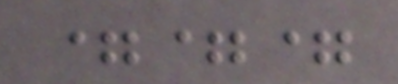===
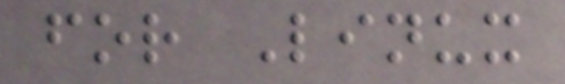for Linux
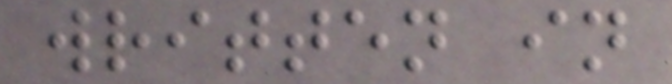written in
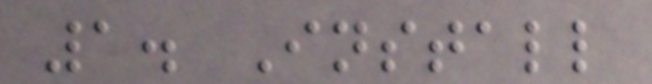1. Install
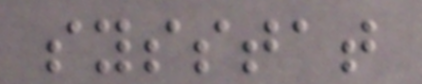sysstat
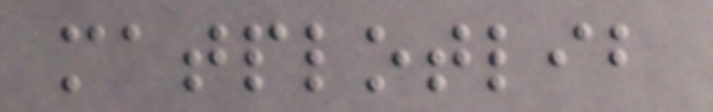matplotlib
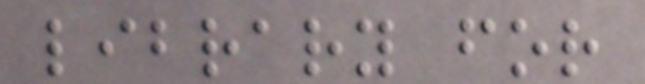library for
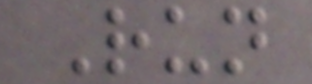Run
